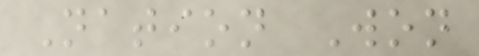Nation Won
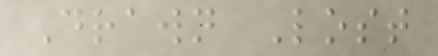Drawn Lost
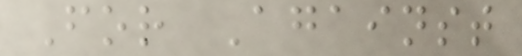For Against
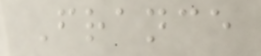France
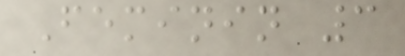Feminin 3
